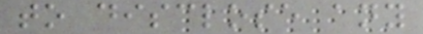to disclose any
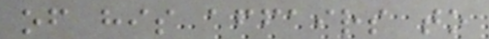of his affairs to
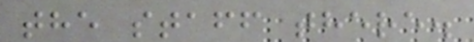the staff there.
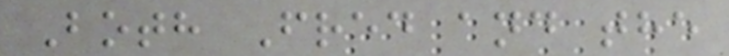Both Fred and the
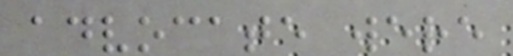advocate were
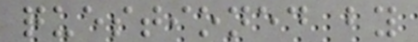questioned by
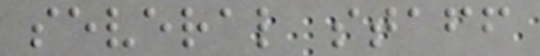several staff
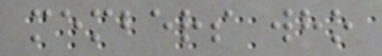members who
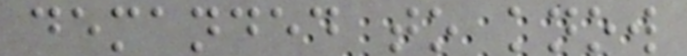demanded to know
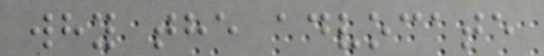why the advocate
